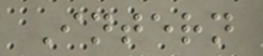Intern
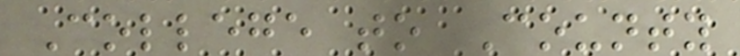College to County
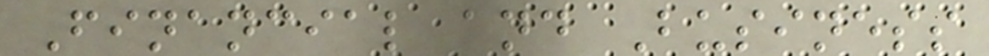Financial and Business
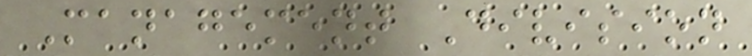Management Division
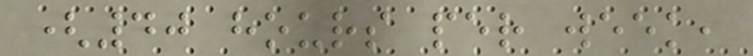(40 hours per week,
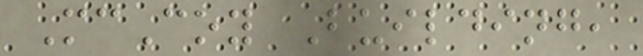McCoy Building,
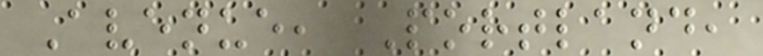Avenue, Portland,
